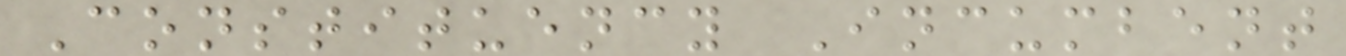Constituency Incumbent
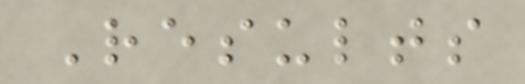Results
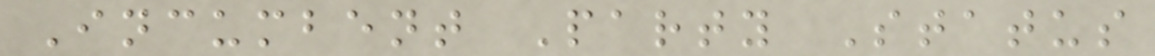Incumbent Party Status
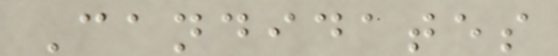Candidates
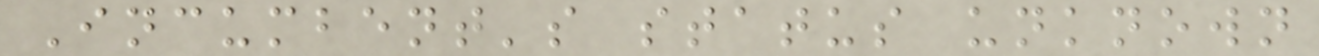Incumbent's status unknown
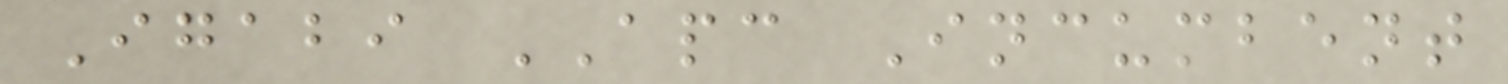Igabi APC Incumbent
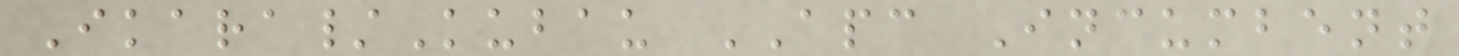Ikara/Kubau APC Incumbent
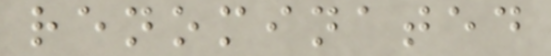renominated
